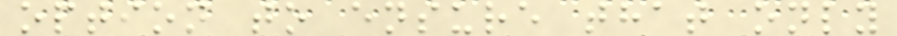option to ensure that only
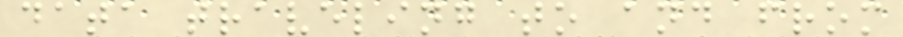data traveling to and from
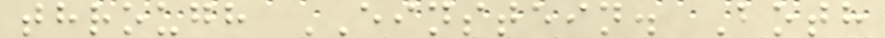through EINSTEIN. Both
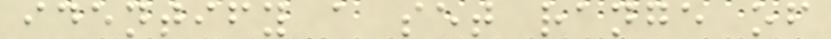identify a set range of
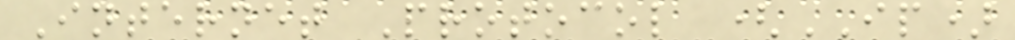Internet Protocol (IP)
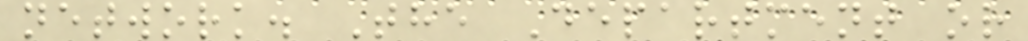network. The Department or
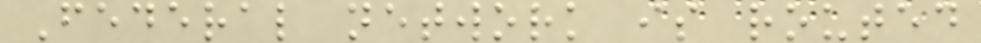Federal network is routed
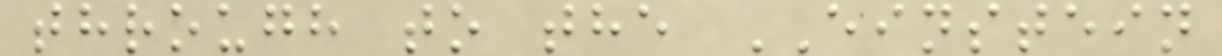through to the EINSTEIN
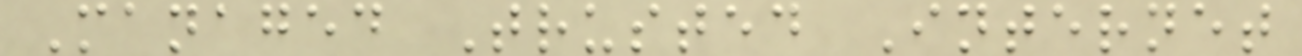Managed Trusted Internet
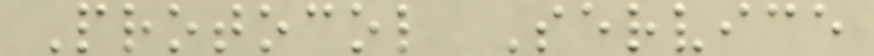Protocol Service
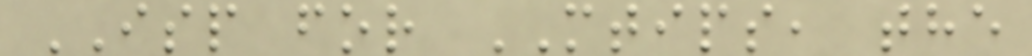ISP for MTIPS, the
